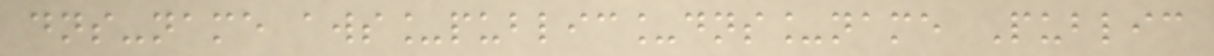dns-name aws_public_dns_name Public
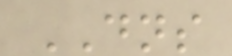DNS
